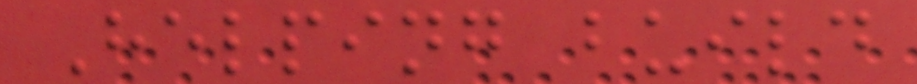Helping build
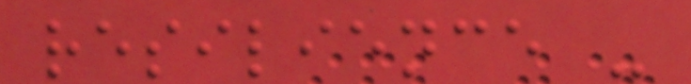resilience -
